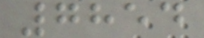7854
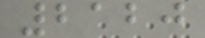2120
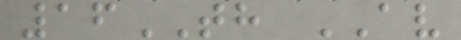16TH AV
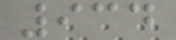934
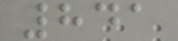841
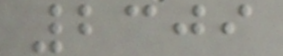2309
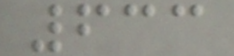633
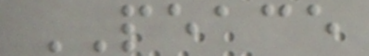PEACE
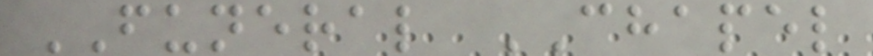FUNERAL CHAPEL
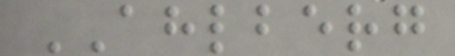AHLBERG
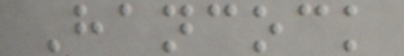Hancock
